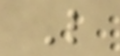L
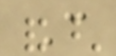C
